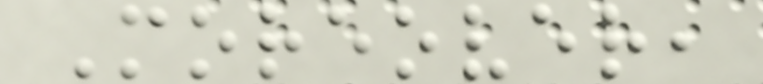Moreover,
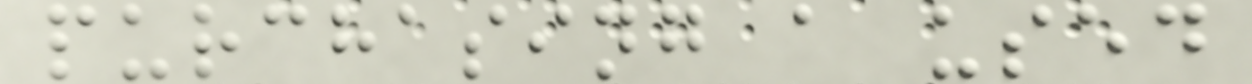purchasing a used
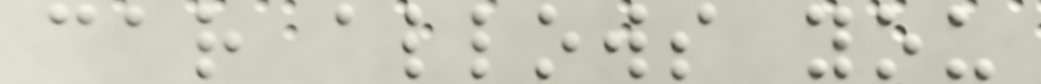car allows you
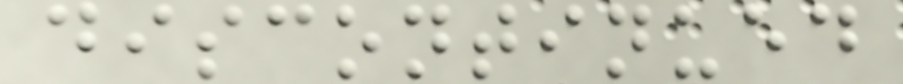discontinued
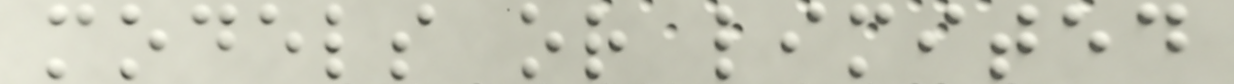models or limited
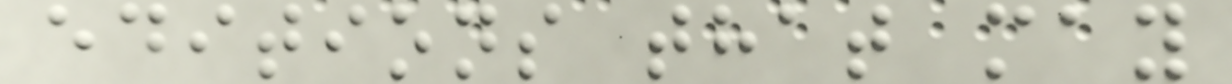editions that may
